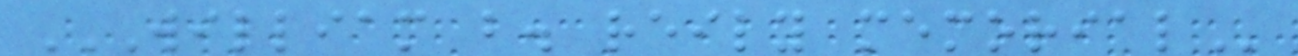WILLIAM B. REILY MEMORIAL
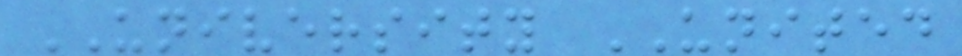UNIVERSITY UNITED
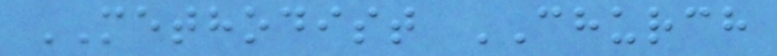METHODIST CHURCH
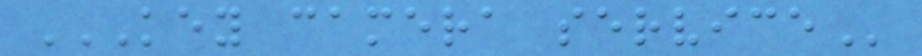KEY CAMERA SERVICE
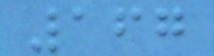167
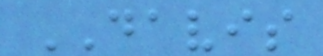DAVIS
